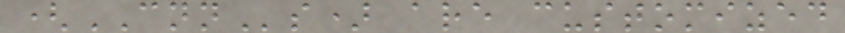(CNNs) are customized
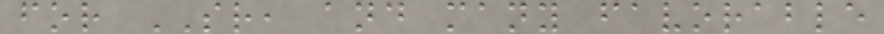for SR, and many favorable
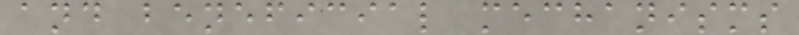and beneficial mechanisms
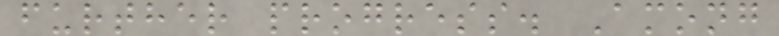further progress. Among
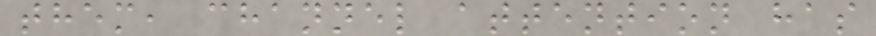them, channel attention has
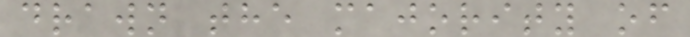drawn the majority of
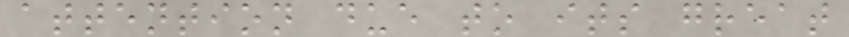attention due to its great
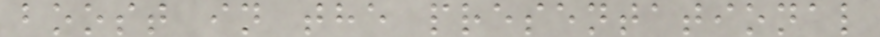boost in the presentational
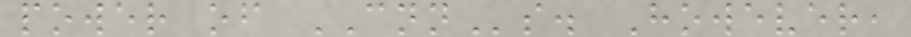power of CNNs. However,
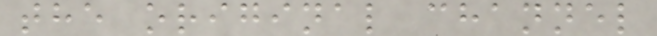the original channel
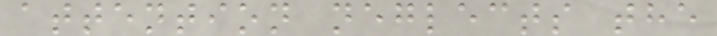attention neglects the
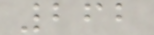262
